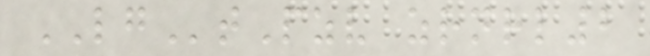LGtPzv zrnrl2
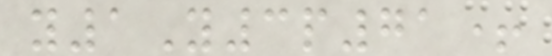y1Y3p71+
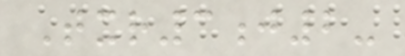Txr3j2-
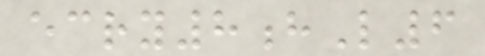ecry8hL6
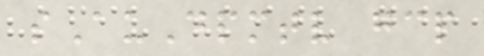sAuDpmtv gcp
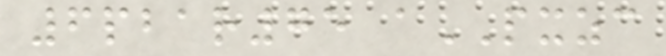6pbar75 aPXZC
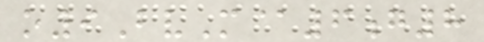o9BvM@6g8
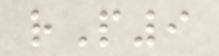rP9
